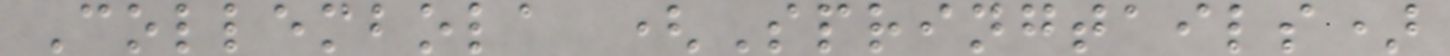Collembola (Springtails)
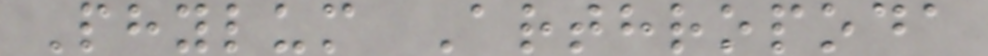Phylum Arthropoda
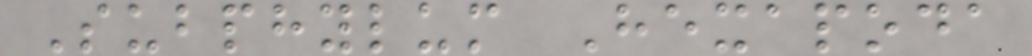Subphylum Hexapoda
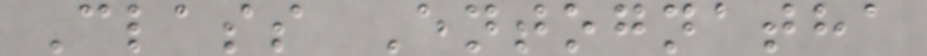Class Entognatha
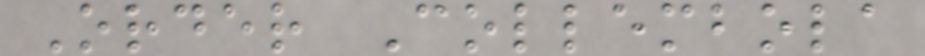Order Collembola
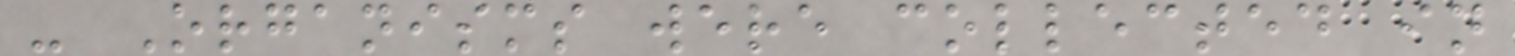- Organisms were collected in
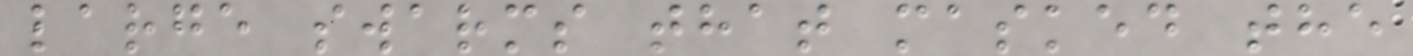large swarms that masked the
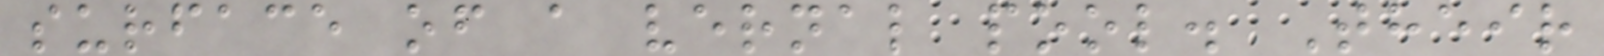surface of a vernal pool. Their
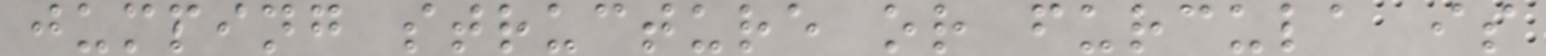jumping structure or furcula is
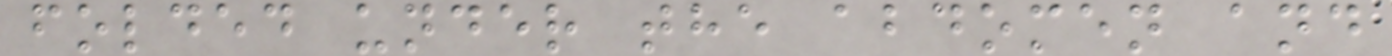folded under the abdomen and
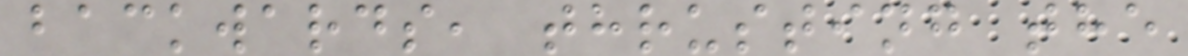backwards, thrusting the
